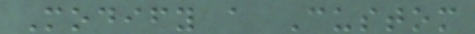Modify a Custom
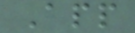App
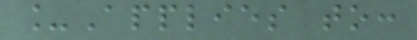_Applies to:
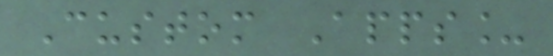Custom Apps_
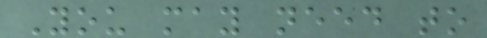You may need to
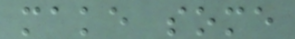make some
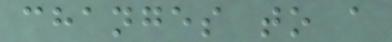changes to a
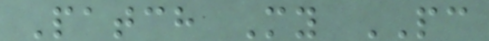Patch My PC
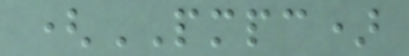(PMPC)
